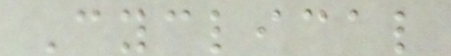Cyclical
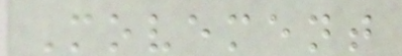Movement
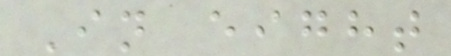In eight
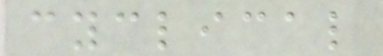cyclical
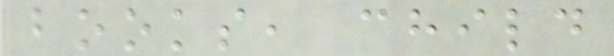books, child
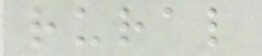rural
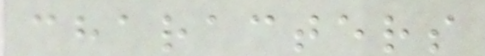characters
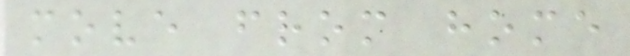move from home
